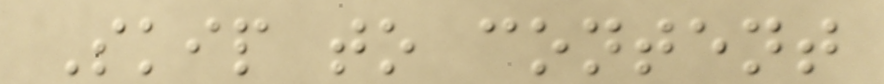Skip to content
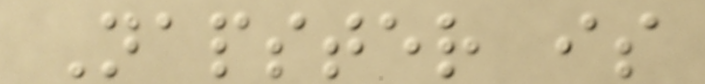Napster is
